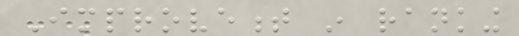Improvement in ranking
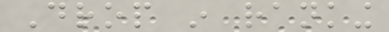Drop in ranking
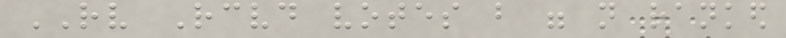RV Received votes but were not ranked
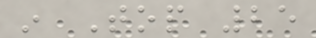in Top 25
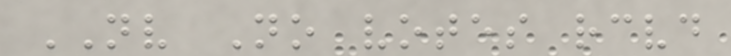NV No votes received
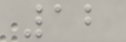12
